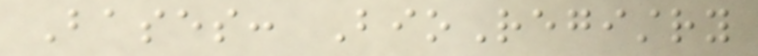Bases: BioRegistry
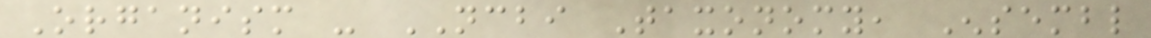Organism - NCBI Taxonomy, Ensembl
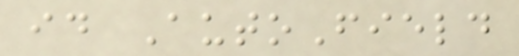id AutoField
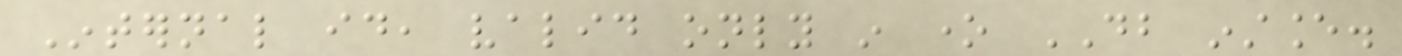Internal id, valid only in one DB instance.
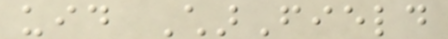uid CharField
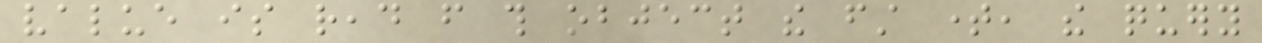value is read from this object the first time, the query
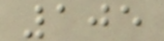105
